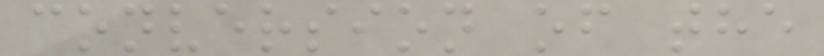conversion of the
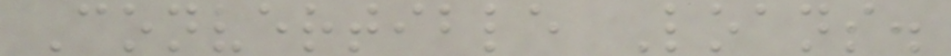Convertible Loans.
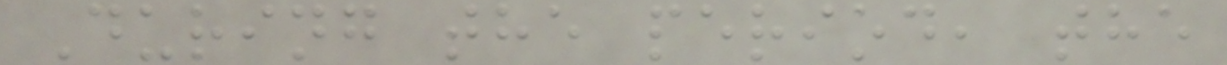During the period, the
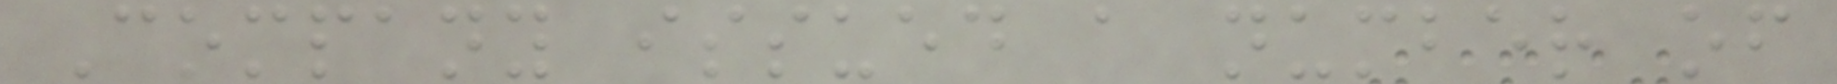Company issued a number of
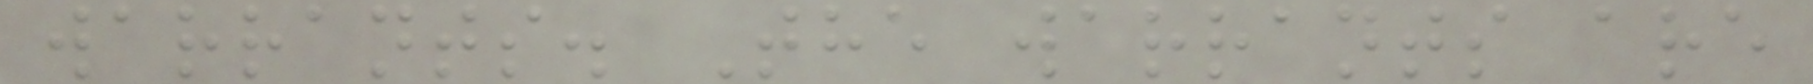warrants. The warrants are
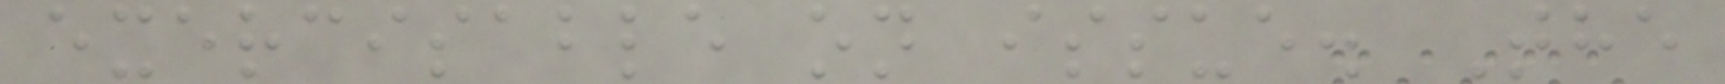exercisable on issue. The
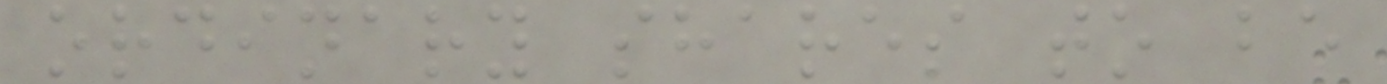ordinary shares to be
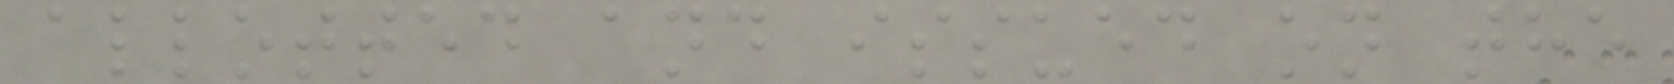allotted and issued on the
